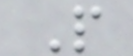P
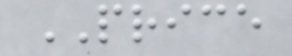PRICE
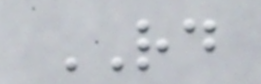RD
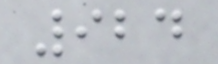924
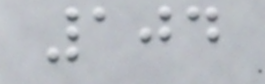104
